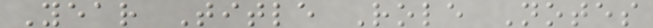Year Title Role Notes
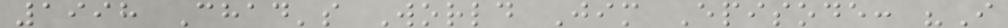1998 Chad's World Jim Episode: "I
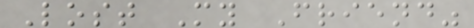Lost My Friend"
